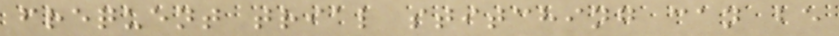frequent trial stitching can be
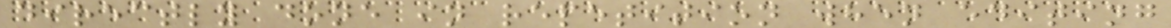directly done in repetition when editing
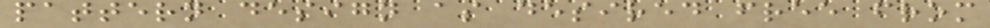pattern design as desired free from
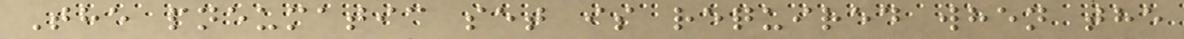The pneumatic set is required when the
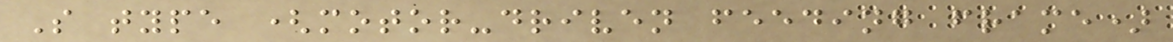S type (motor-driven feeding frame)
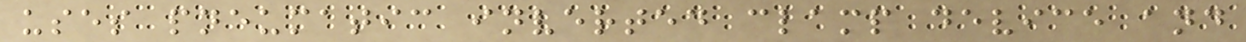uses pneumatic inverted clamp device and
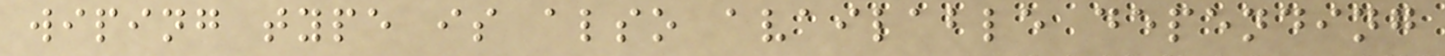wiping type is also available depending
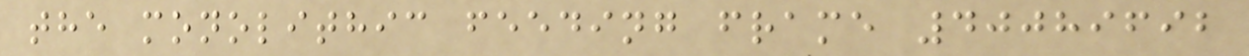the monolithic feeding frame 40089692
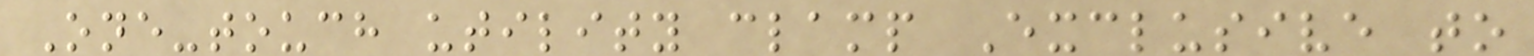One-touch utility clamp Exclusive to
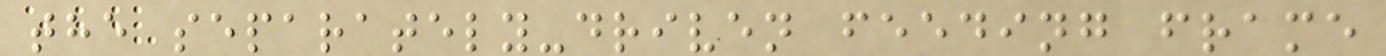the separately-driven feeding frame
